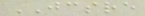JCSRE
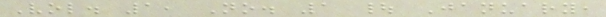Vol. 1, No. 1 | January,
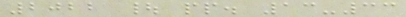2022 | pp. 13-33
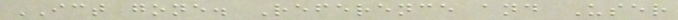ICT gone. Reference and User
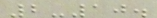2-10.
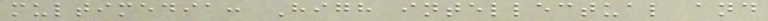multimedia: High intellectual and
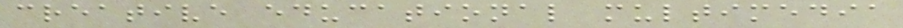creative educational multimedia
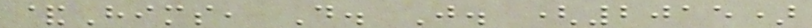&Hims, D. J. (2015)
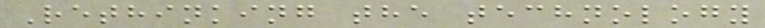Rethinking the technology
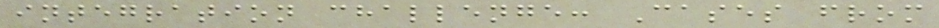integration challenge: Cases from
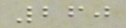260
